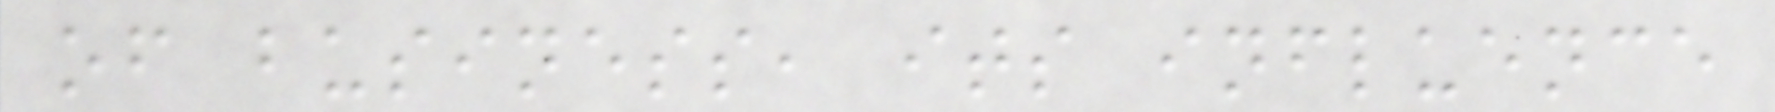of business, its influence
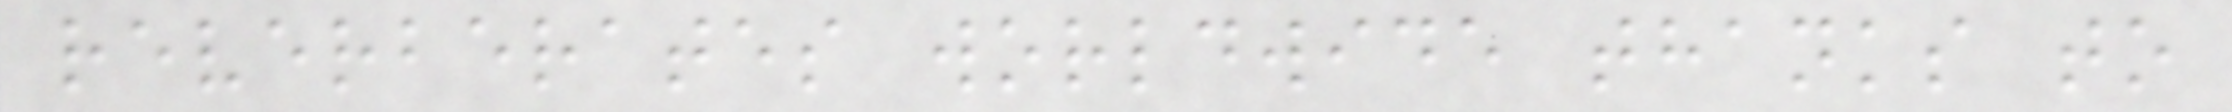reverberates worldwide thanks to
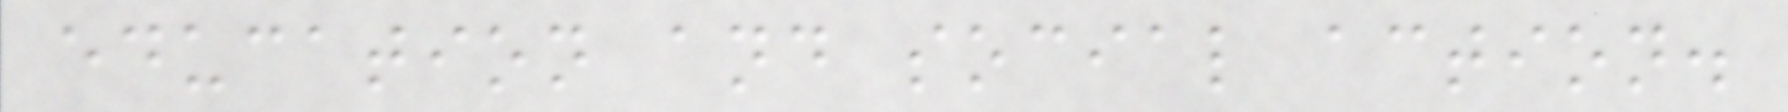education and social action.
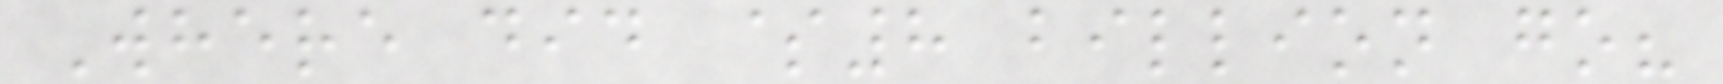Where did $8 billion go?
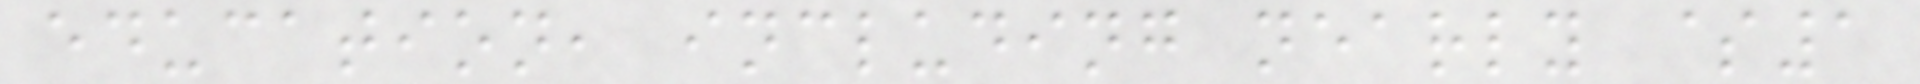education, including nearly $1
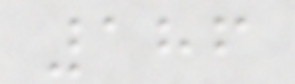186
